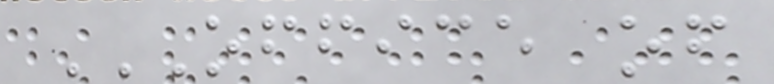OFFICE OF
